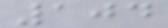104
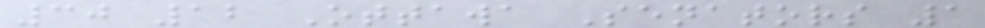30 12 Ottawa Senators 1
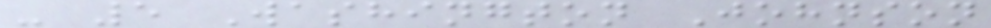- 5 Washington Johnson
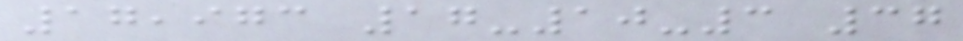17,973 17-10-3 37
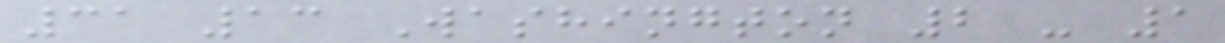31 13 Washington 2 - 1
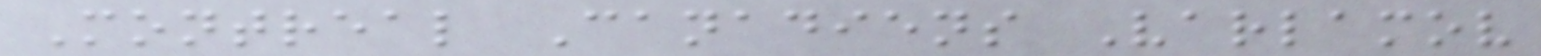Montreal Canadiens Varlamov
